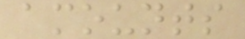amounts
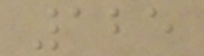125
